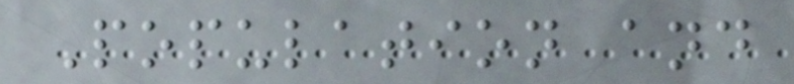Population and
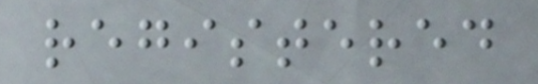registered
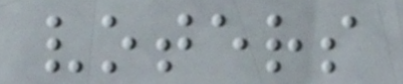voters
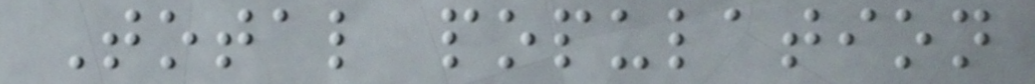Total population
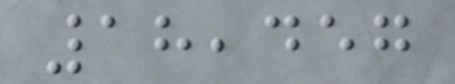18,457
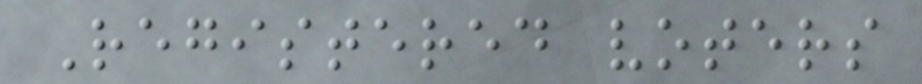Registered voters
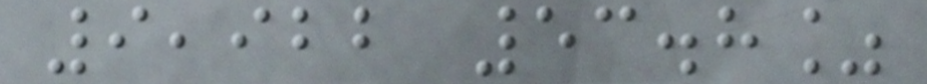9,922 53.8%
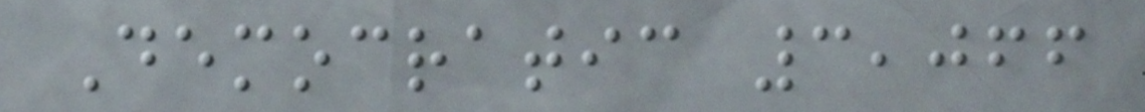Democratic 3,066
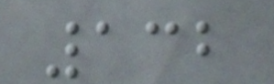132
